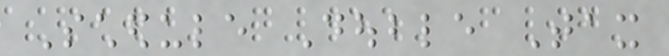Schedule Double Tax
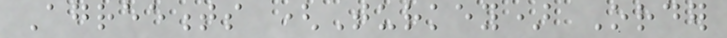Agreements (Turkey) Order
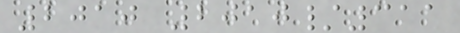2010 2010/311
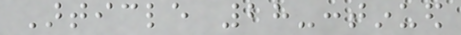Article 28-continued
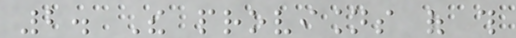2. The provisions of this
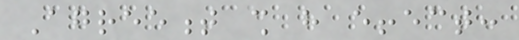Agreement shall have effect:
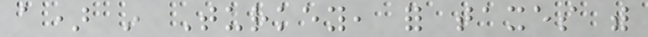a) in Turkey, for taxes with
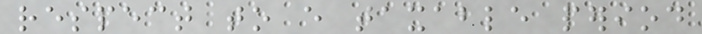respect to every taxable period
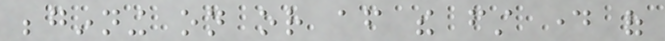beginning on or after the first day of
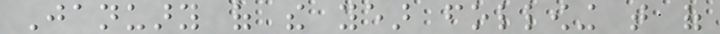January of the year following that of
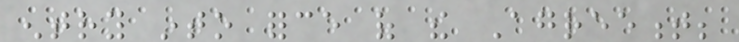entry into force of the Agreement;
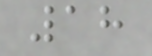18
